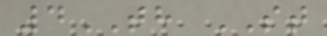4TH ST
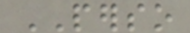PERSO
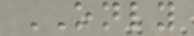ONLY
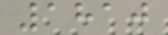1810
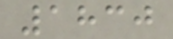1830
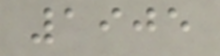1905
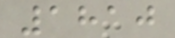1810
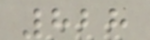828
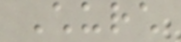Church
